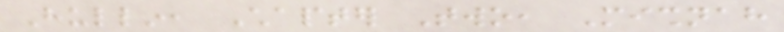Hullin, Chapter Two, Mishnah
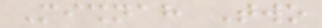Mishnah Two
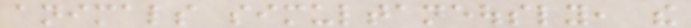animals simultaneously, the
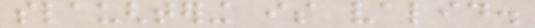slaughtering is valid.
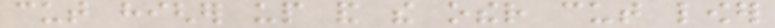cut higher up and the other cut lower
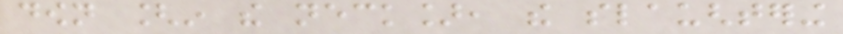down [in the neck], the slaughtering
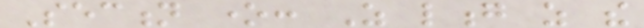Section one: As long as the
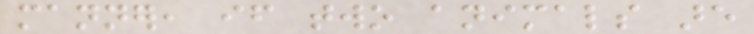manner, if two animals are
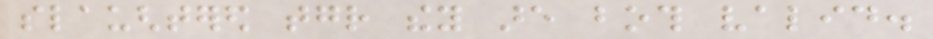slaughtered together they are both valid.
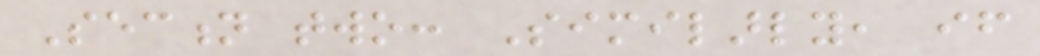Section two: Similarly, if
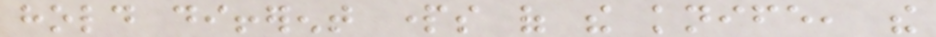hold different parts of the knife, the
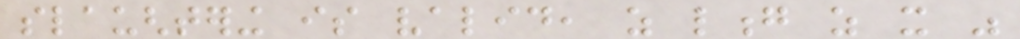slaughtering is valid, as long as it was
